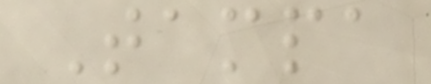Tampa
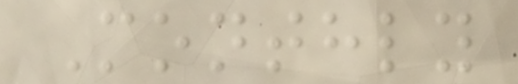Monthly
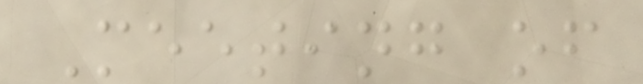Meeting of
